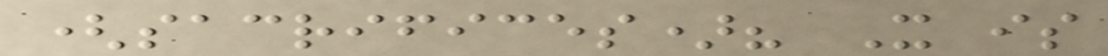(sacrifices)? It is
